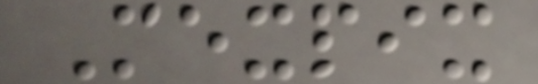Mexpix
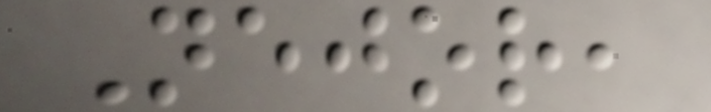Nejor,
